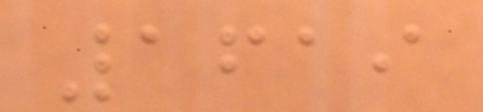1619
